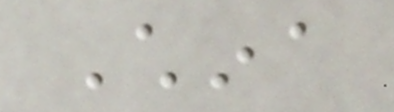China
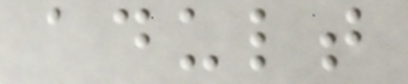adult
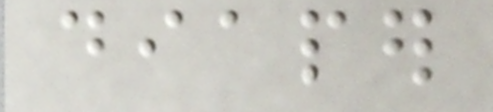diaper
